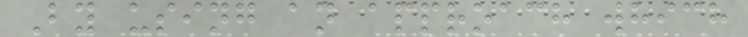By using an approach which
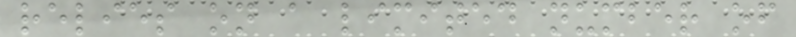relies on a limited number of
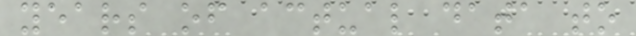years of actual data to
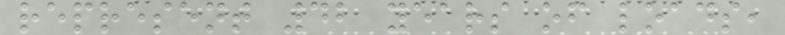represent 42 years of loads,
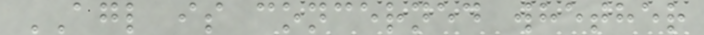AGL is concerned whether
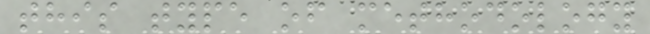this type of methodology
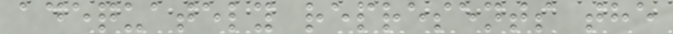adequately represents the
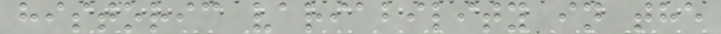historic variability in the
